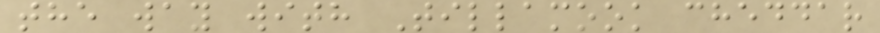the way with Tillamook cheddar
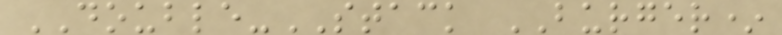DOUBLE-STACK BURGER*
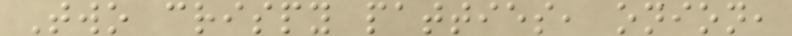Two crispy patties, onion,
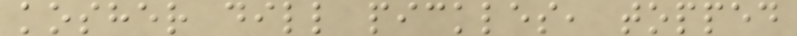kosher dill pickles, topped
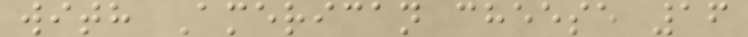with American cheese 16
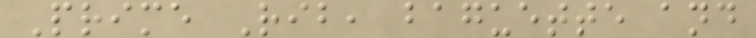Prime Rib, baguette and
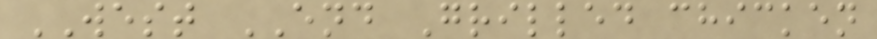WEST END Grilled chicken
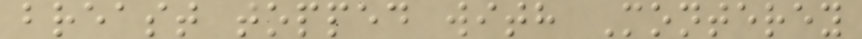breast topped with Monterey
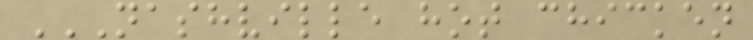NASHVILLE HOT CHICKEN
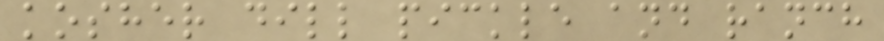kosher dill pickle and ranch
